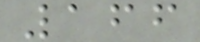166
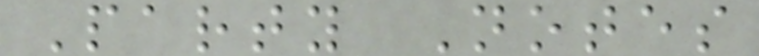Party Notes
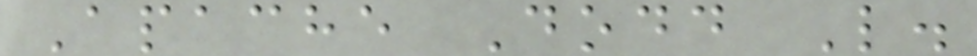Apache Dodd L.
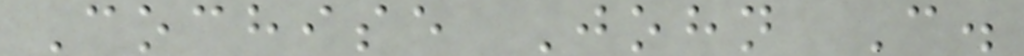Cochise John C.
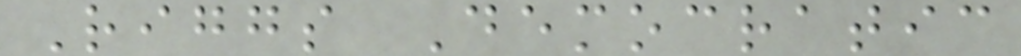Riggs Democratic
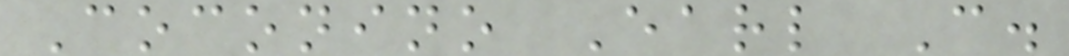Coconino Earl C.
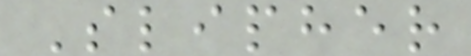Slipher
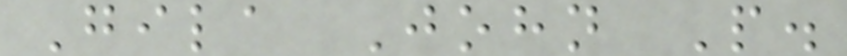Gila John P.
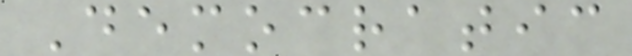Democratic
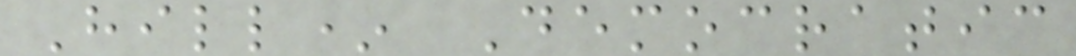Hill* Democratic
